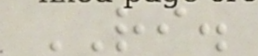RI.
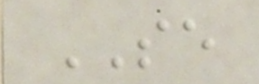SE
